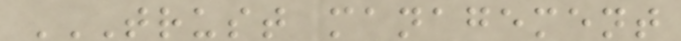TRUST MANAGEMENT
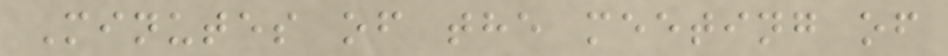Minutes of the meeting of
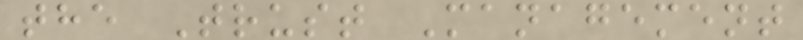the Trust Management
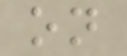on
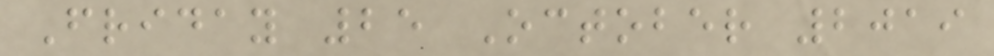Friday 25 October 2019
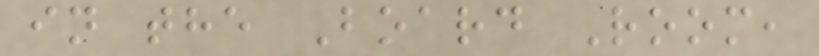in the Board Room,
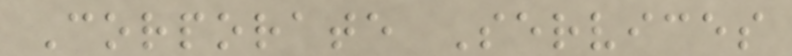Corporate Services
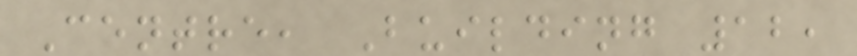Centre, Building 12,
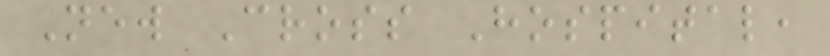New Cross Hospital,
